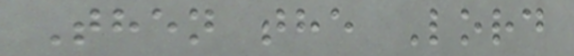Then the Lord
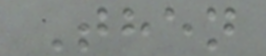Then
